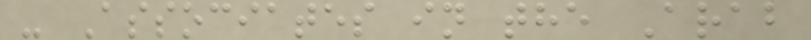- Associates in the Arab
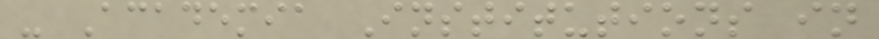- Academia Institutions in
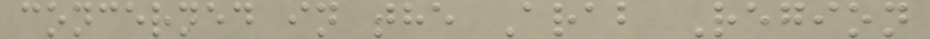concerned in the Arab Region
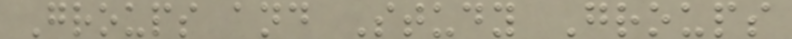Groups and Study Groups
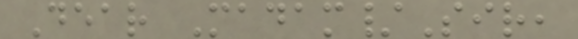Dear Madam/Sir,
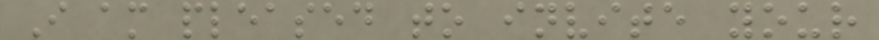I am pleased to invite your
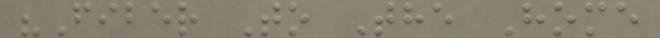"Fiber To The Home
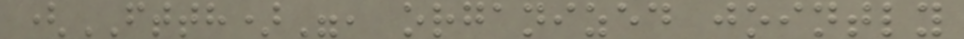(FTTH)", organized jointly
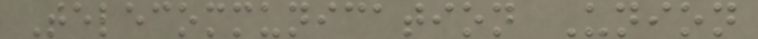Telecommunication Union
